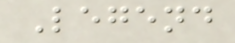Legend
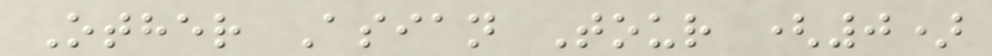Other Asian Tour (0)
